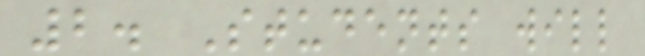2. Students will
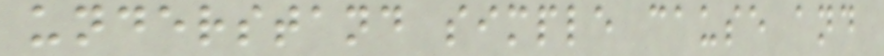understand simple cause and
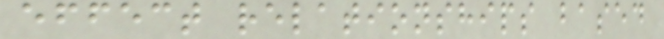effect relationships based
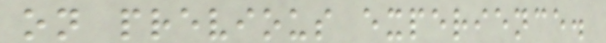on previous experience.
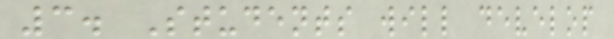3. Students will develop
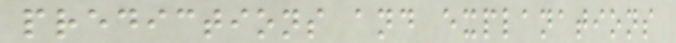predictions and explanations
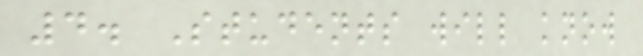4. Students will know
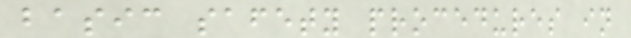basic safety procedures in
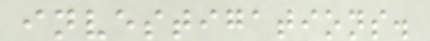investigations.
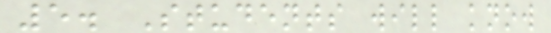5. Students will know
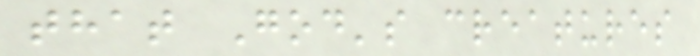that God's creatures
